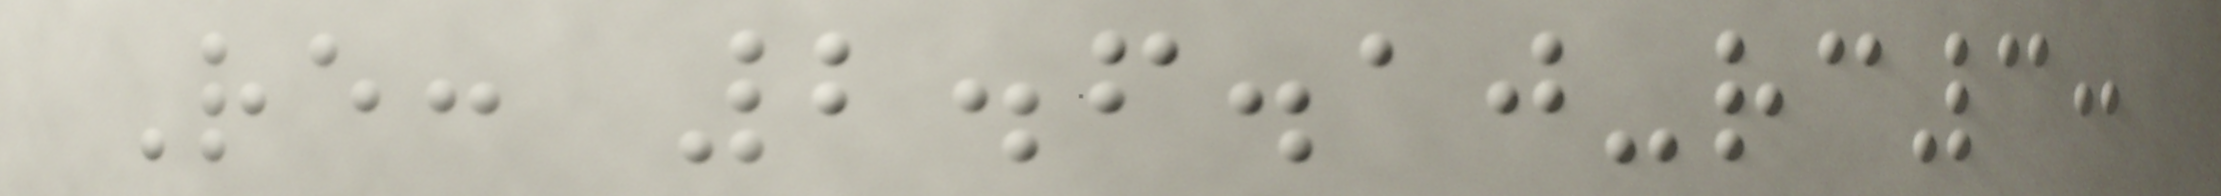Re: 2.6.10-rc3:
